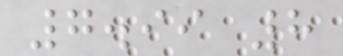7.99 8
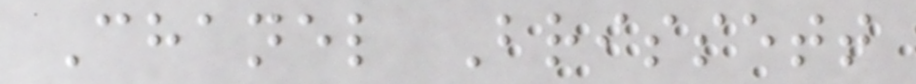Chanel Brissett
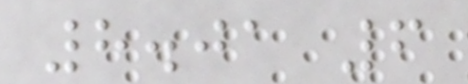8.01 6
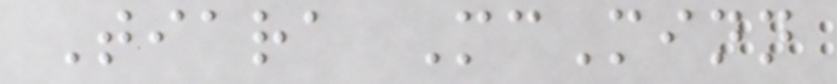Tiara McMinn
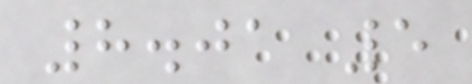8.01 5
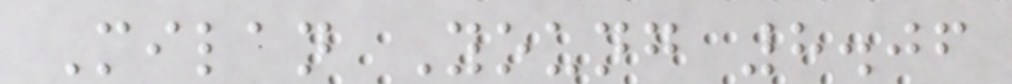Milan Young 8.06
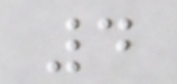4
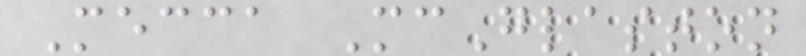Mecca McGlaston
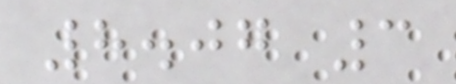8.07 3
